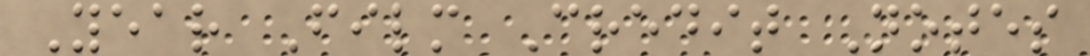Year Film Credit Notes
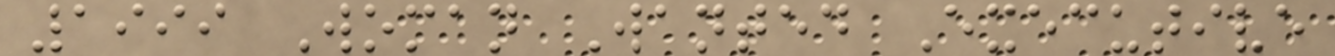1999 Woman Wanted Executive
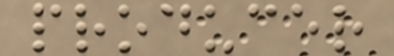producer
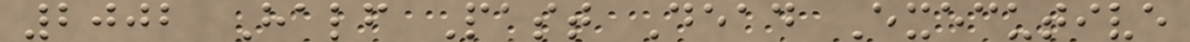2002 Half Past Dead Executive
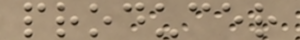producer
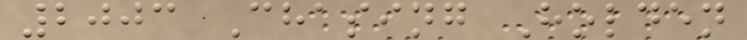2003 Chasing Holden
